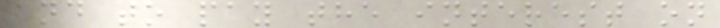and to pay the interest on
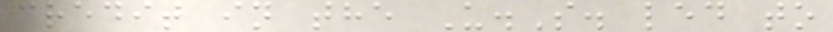credit in the U.S. led to
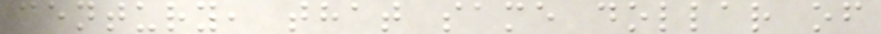century, that same dollar of
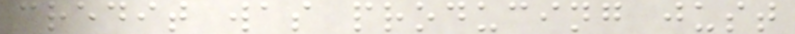credit was producing just
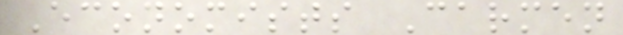Economists Carmen
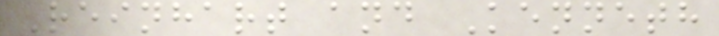Reinhart and Kenneth
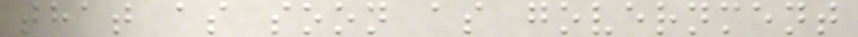that as soon as government
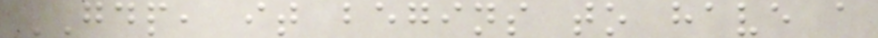GDP, it begins to have a
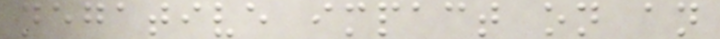negative impact on an
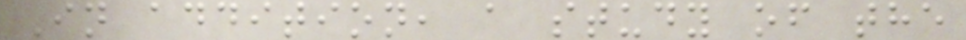In addition, a study of the
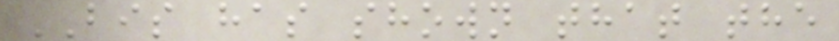BIS has shown that the
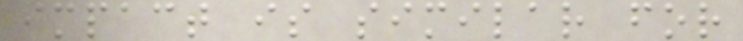impact is similar for
